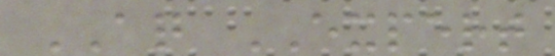AQ EXPERT
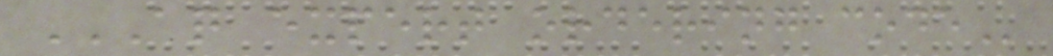AQ EXPERT ORDERING CODE
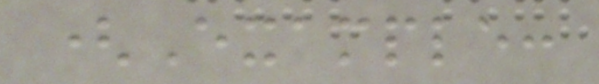(Example:
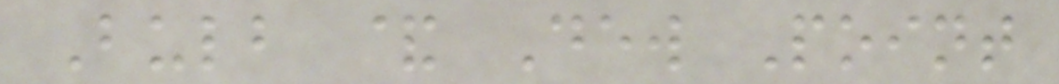Bulb & Dew Point
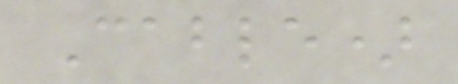Cable)
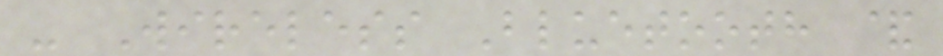- Wireless Bluetooth &
